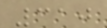310
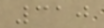310
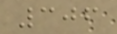306
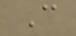C
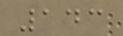143
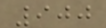900
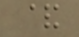&
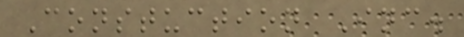Constuction Inc.
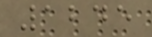1245
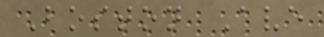Boston Ave
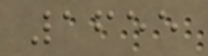1655
